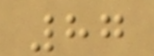87
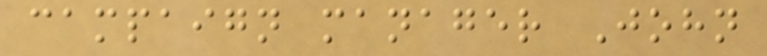campaign manager John
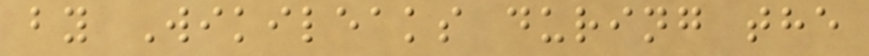by Wikileaks during the
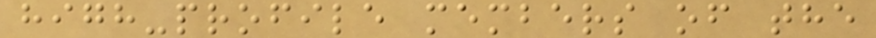high-profile members of the
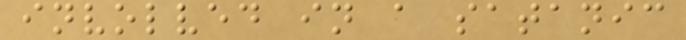involved in a satanic
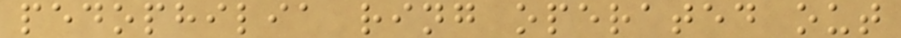pedophilia ring operated out
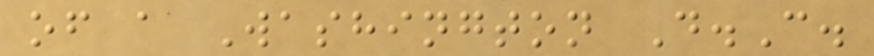of a Washington D.C.
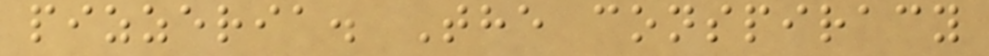pizzeria. The conspiracy
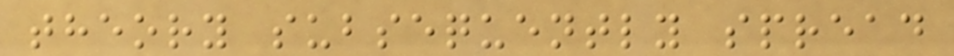theory subsequently spread
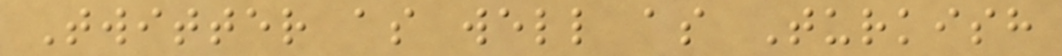Twitter as well as Turkish
